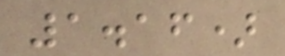1.16)
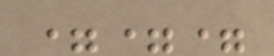===
